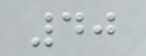40
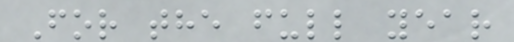For the full year
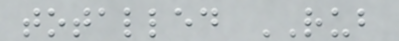totalled RUB
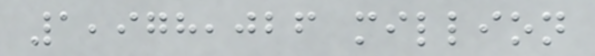1,978,026 million
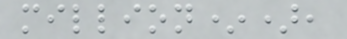million*),
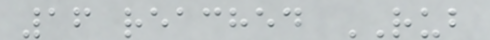16 reached RUB
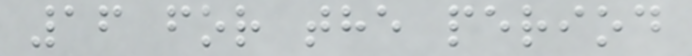16 for the period
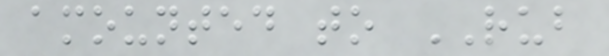amounted to RUB
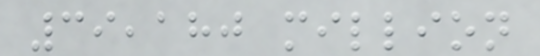39,180 million
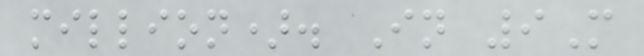million). In 9M
